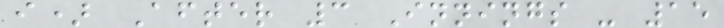i) After 3 Innings - 15
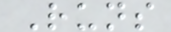Runs
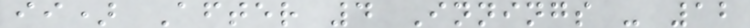ii) After 4 Innings - 12
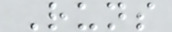Runs
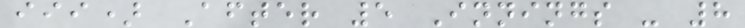iii) After 5 Innings - 8
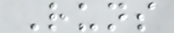Runs
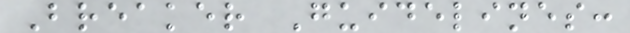Breaker Guidelines:
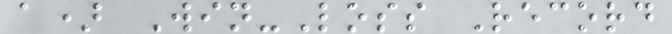a) Win-Loss Record
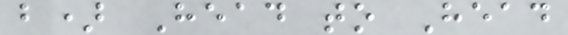b) Head to Head
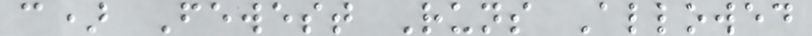c) Fewest Runs Allowed
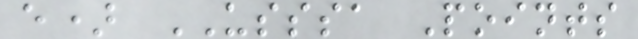e) USSSA Points
